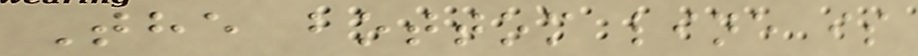The bottom line is
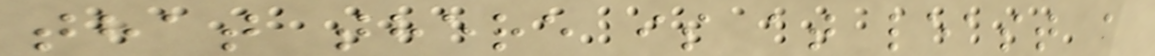that there is at least a
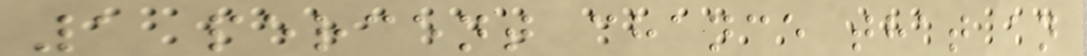1 percent chance that an
